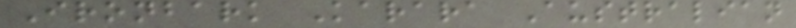Ironbark Karara Australian
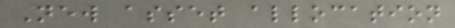New asset allocation
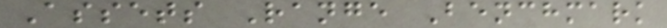Assets Range Benchmark
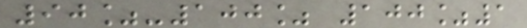90%-100% 100%1
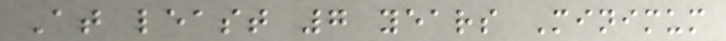At least 7 years Minimum
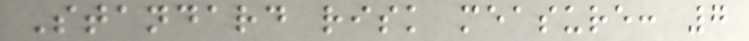Standard risk measure: 7
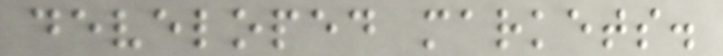developed markets.
